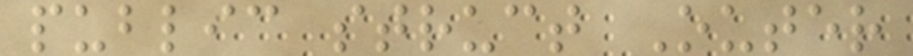public struct Outer
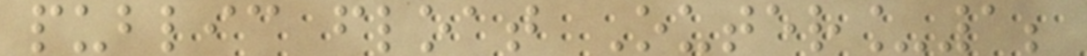public float Outer_1;
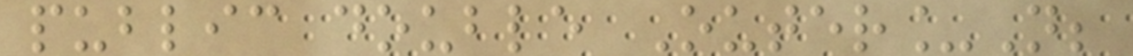public double Outer_N;
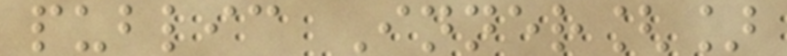public Inner[]
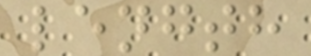length
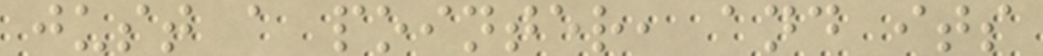just a pointer, and its
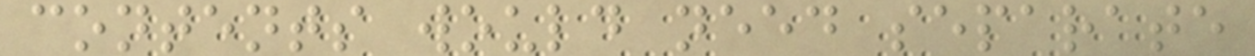contents would need separate
